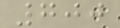700
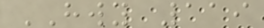HWY 119
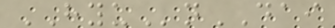HYUnDAI
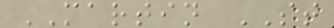MARTIN ST
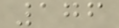176
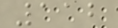112
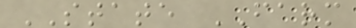STATE FARM
